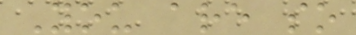You are so
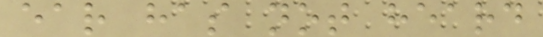ear has not heard
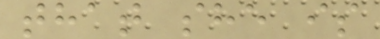that she is
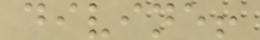divine!
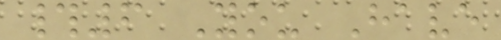#6 You Have
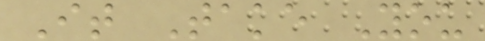It Take You
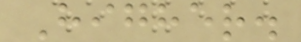Higher.
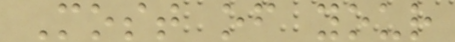Most of your
